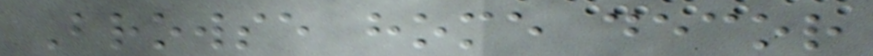Browse home decor
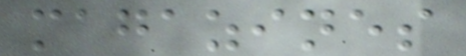magazines
